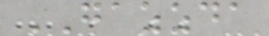GAZZDA
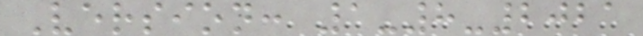Version: 1-8-2021
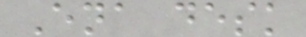Ena desk
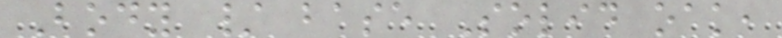Body / base Solid oak,
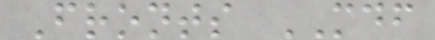Fronts MDF
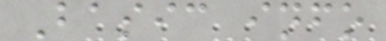Basic info
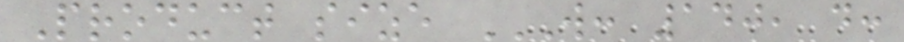Product size W: 140, D:
